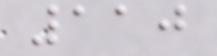110
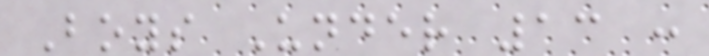Boys Under 13 :
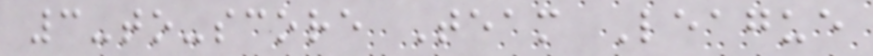3-to-score Team League
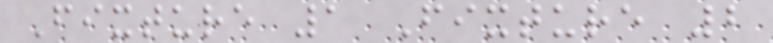Fixture 1 Fixture 2
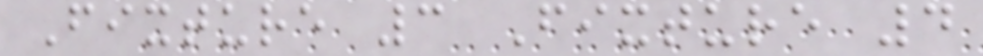Fixture 3 Fixture 4
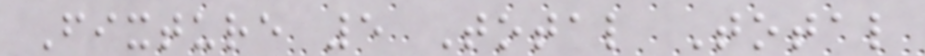Fixture 5 Total Total
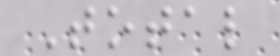Total
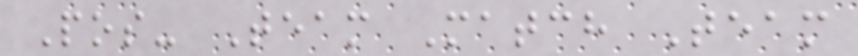Pos- Team Match Team
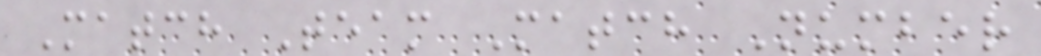Match Team Match Number
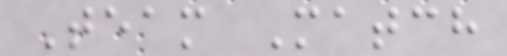Team Match
